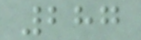287
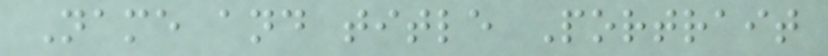Name and title Portrait
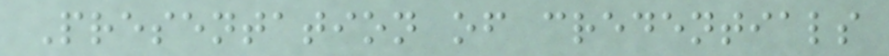Presentation of credentials
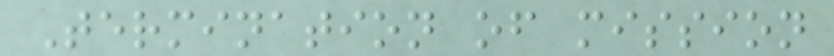Termination of mission
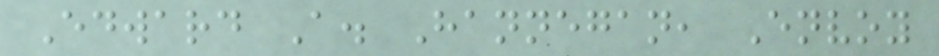Edward A. Hannegan, Envoy
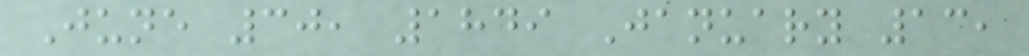June 30, 1849 January 13,
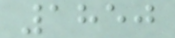1850
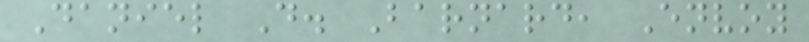Daniel D. Barnard, Envoy
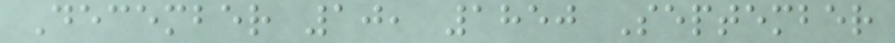December 10, 1850 September
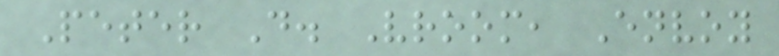Peter D. Vroom, Envoy
